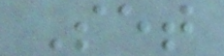Set
